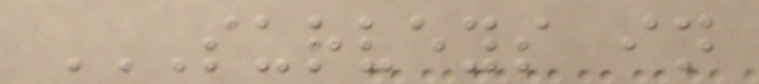SURVEYS IN
